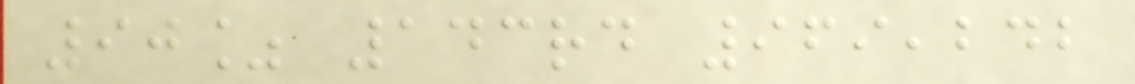90% 143rd 969,242
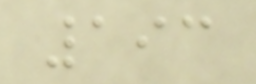193
